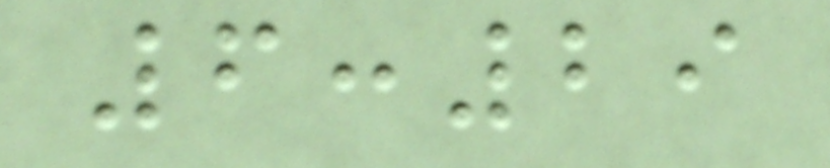6:29
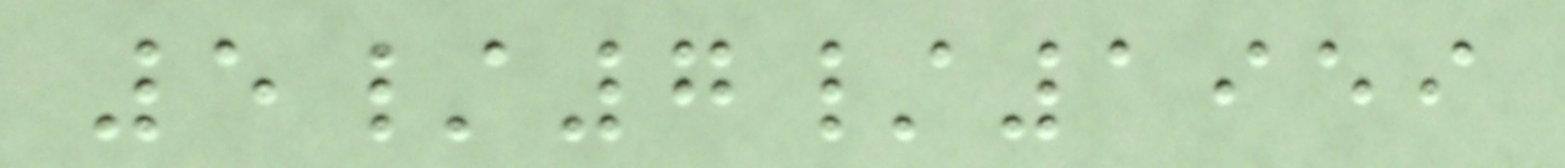5/7/1959
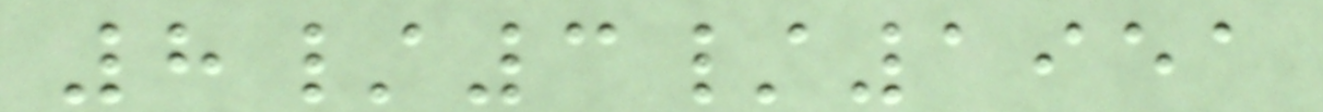8/3/1951
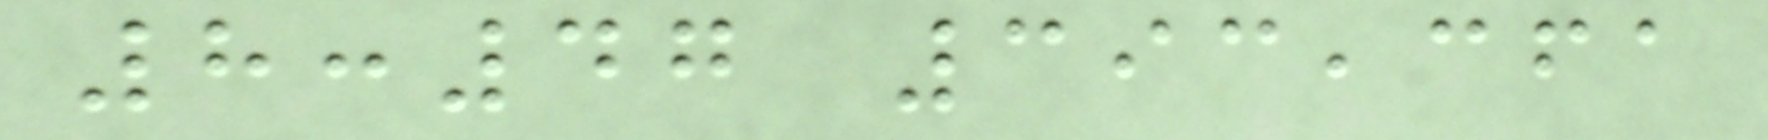8:47 393,361
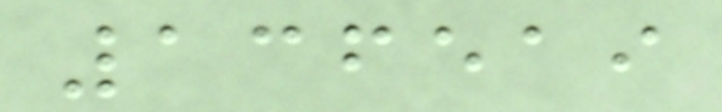136519
